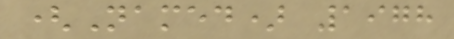(Named) 1978
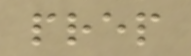prep
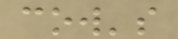cow's
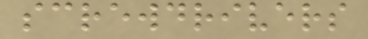screwdrivers
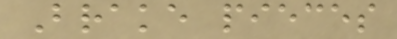Brake pieces
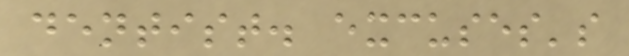dentist. excuses's
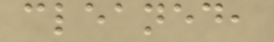cleaned,
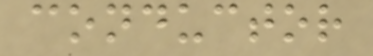conductor
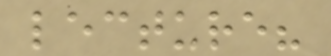lecture?
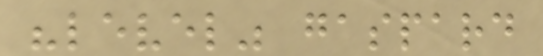"level" gaspard
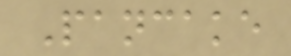Pancake
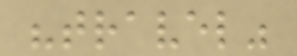"travel"
